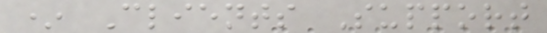* Clients Support
